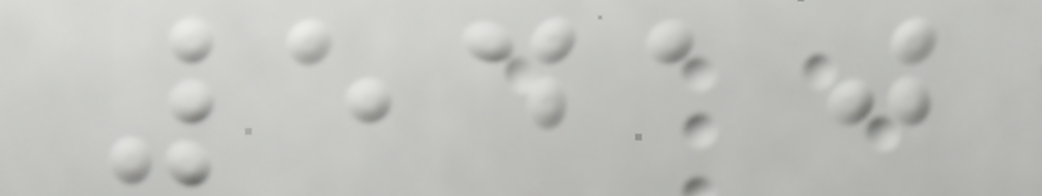5410
